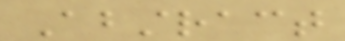Abstract
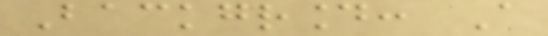Background: A
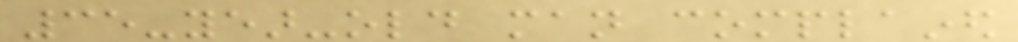35-year-old man complained
